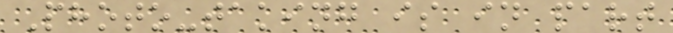Photo-taking is in part
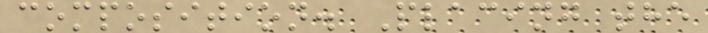composition. Placing the
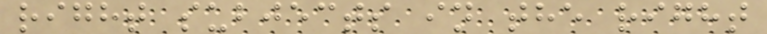right subjects in the right
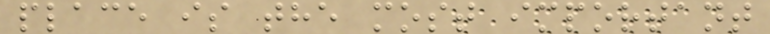place is the most important
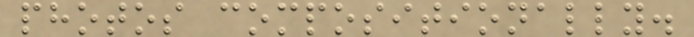photos compositionally.
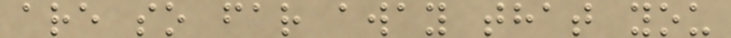are so far away that you
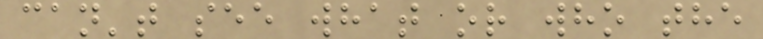can't see what or who the
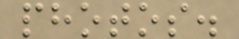photos.
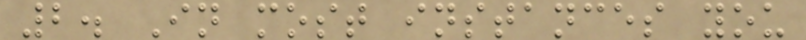2. In most instances you
